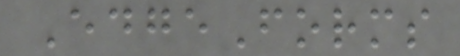EdgeForms
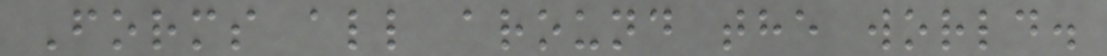Forms all around the world.
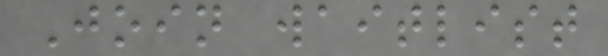Join waitlist
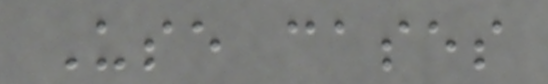Use cases
